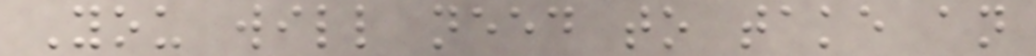You will need to take an
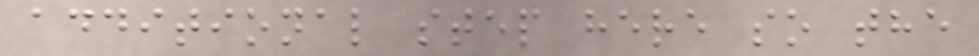additional step here so the
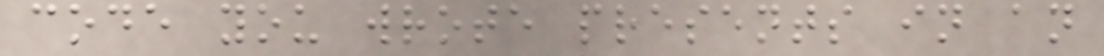code you wrote presents in an
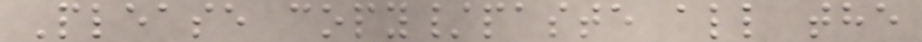Please copy/paste all the
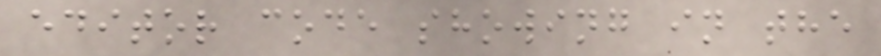editor code showing in the
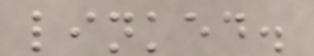linked.
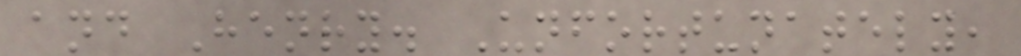and Henry. Unfortunately,
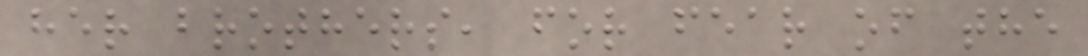her brothers, for fear of the
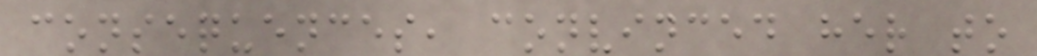consequences, convinced her to
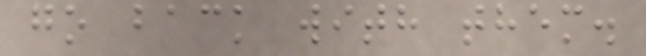go back with them.
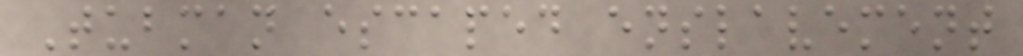Tubman escaped enslavement
